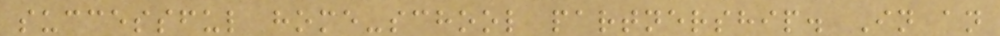successful home-school partnership. In an
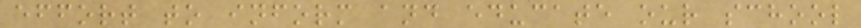effort to inform and educate our school
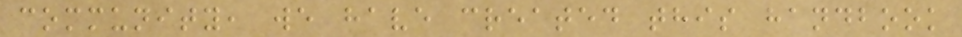community, we have created this handbook
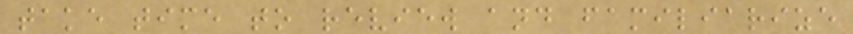take time to review and familiarize
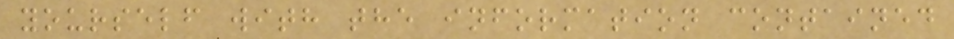yourself with the information contained
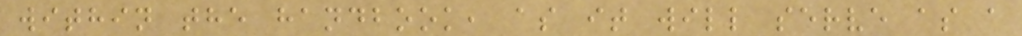within the handbook, as it will serve as a
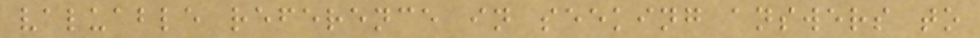valuable reference in seeking answers to
